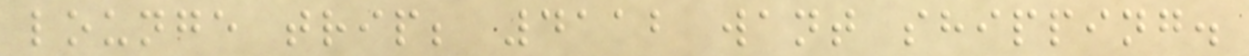lounge trip; 4112 want shipping.
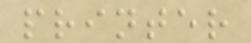printer
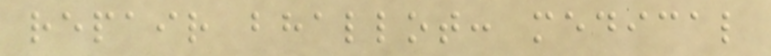repair bhallot: medical
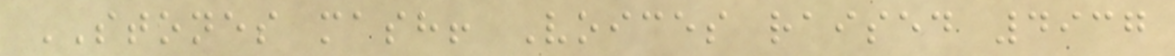STONES mash! Voices raised 4937
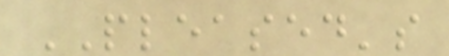PLEASED's
